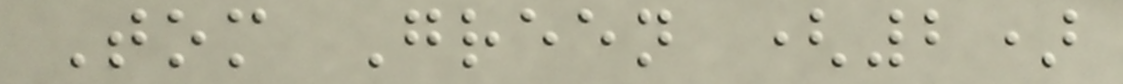Tom Green (2)
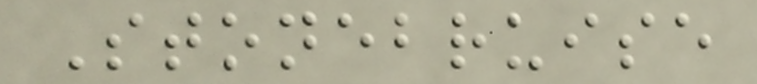Stonebruise
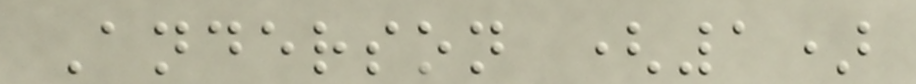Anderson (1)
